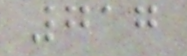717
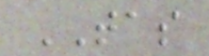TAS
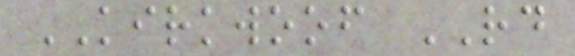KIRKWOOF RD
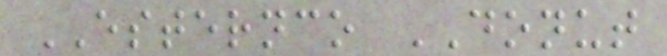ESTERNCO DONUT
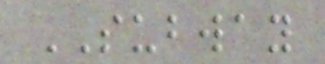SUBWAY
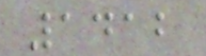1412
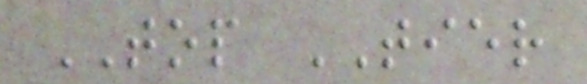TOP TIER
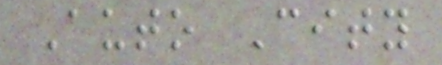Auto City
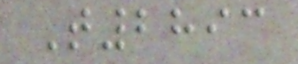T2893
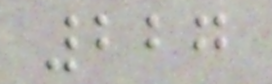227
